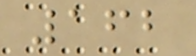162
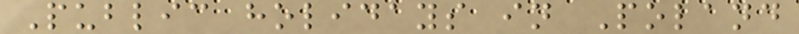Public holidays in Poland
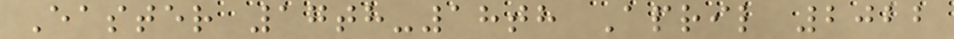Easter 17th-18th April 2022
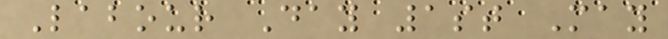Labour Day 1st May
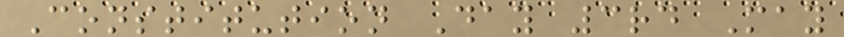Constitution Day 3rd May
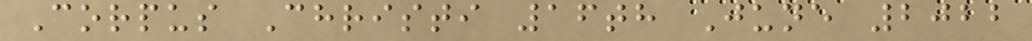Corpus Christi 16th June 2022
